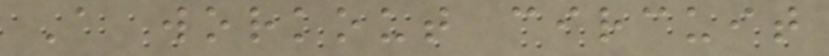A workout circuit
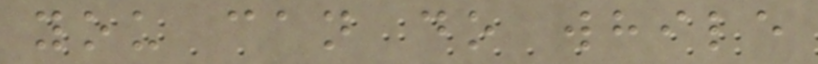you can do while
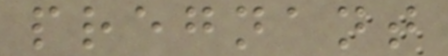pregnant
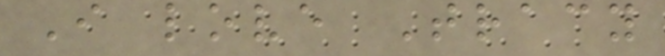I love Tracy
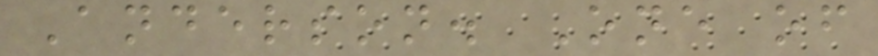Anderson. One of
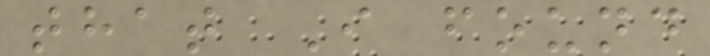that I found
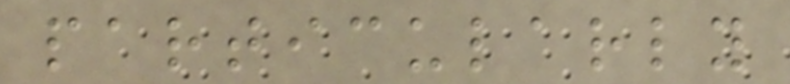particularly
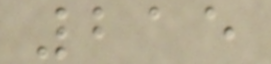215
